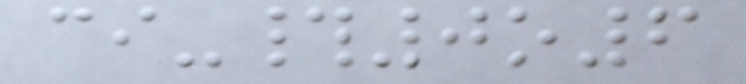ci-#0o6
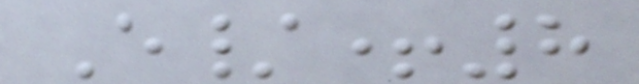E/+8
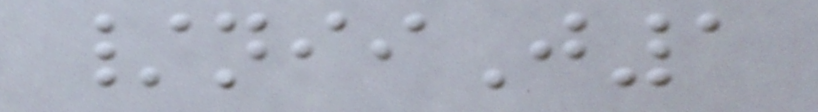/niiJ1
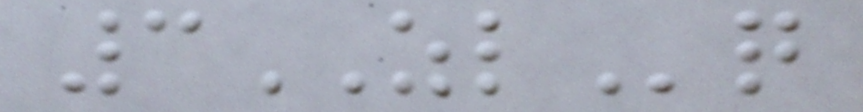3ZLq
